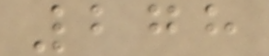278
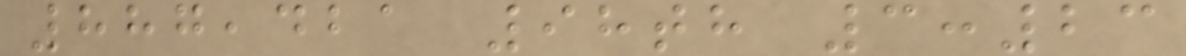887,421 98th 3:23
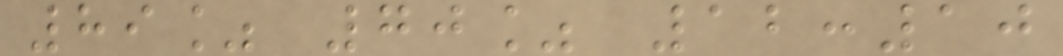89% 70% 12:10
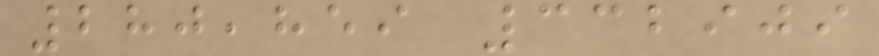280,859 332909
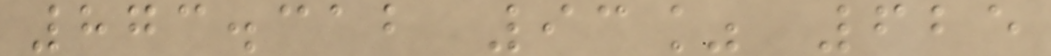873.312 93% 625
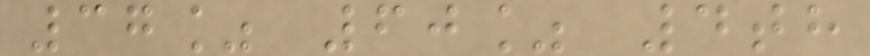37% 60% 4th
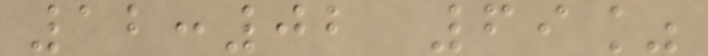12:02 69%
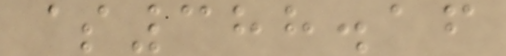$388.16
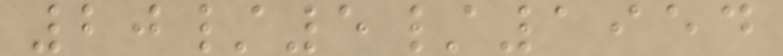20/5/1954
